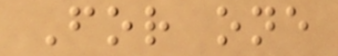For one
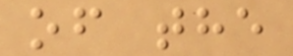of the
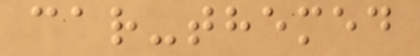car-themed
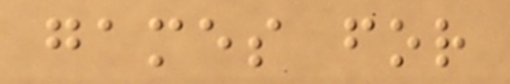games for
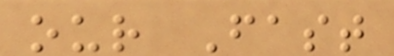our Fast
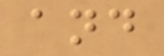and
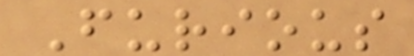Furious
